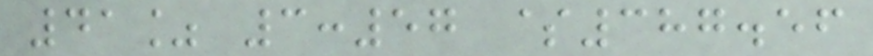41% 3:57 $387.56
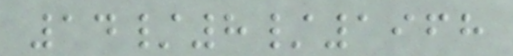14/8/1968
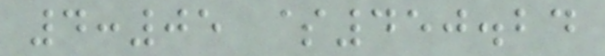4:05 $450.24
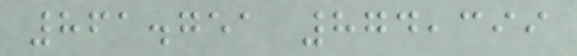861.751 874,399
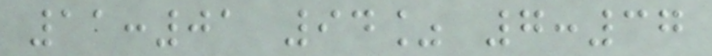11:01 94% 7:37
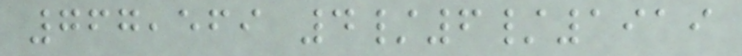767,569 4/6/1919
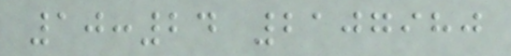10:24 2107980
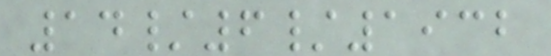14/6/1932
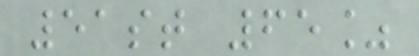51st 65%
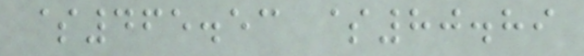$465.53 $80.89
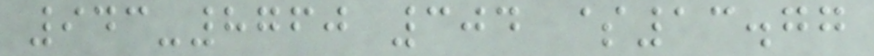943-8760 304 $13.77
